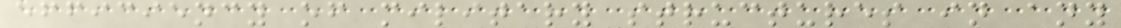efficiency of military structures in any
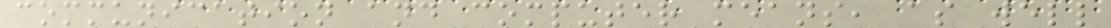communication and computer means, as well
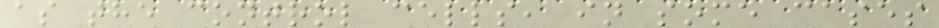as the control cells, in some cases
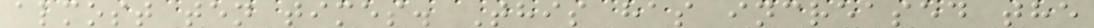almost ten times. This has increased the
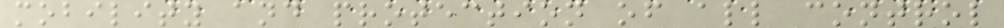mobility and protection of all control
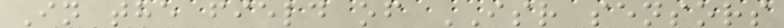In the field of ISR sensors
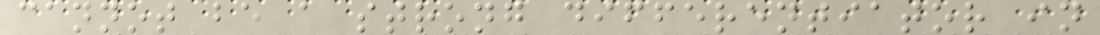cannot be a strong differentiator in
